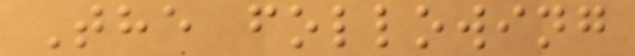The following
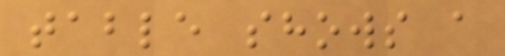table shows a
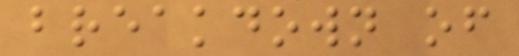breakdown of
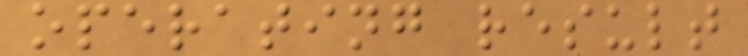operating result
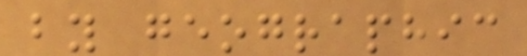by geographic
